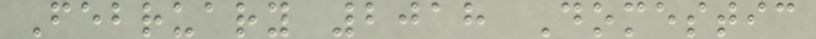February 2018 Domestic
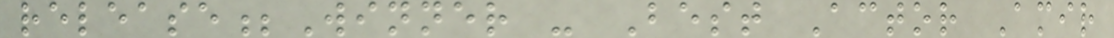release;Winner - Best Actor Amir
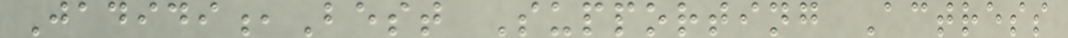Jadidi,Best Supporting Actress
